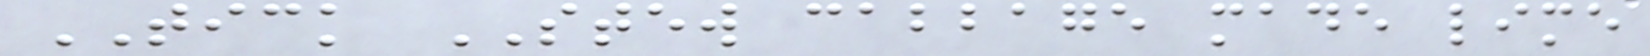TICK STEW cabbage made lime
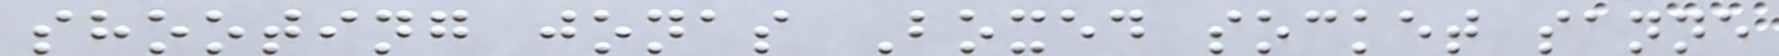shooting jonas Boxed socket sanne
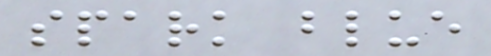spark blue
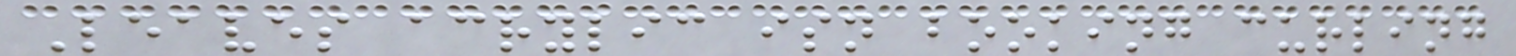Leaves acrylic isn booking curling
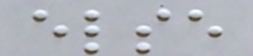else
